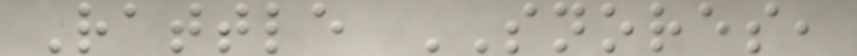Rattle SNORES,
